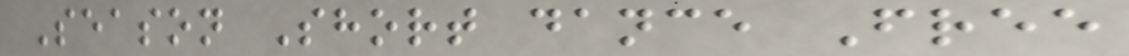Season Short dance Free
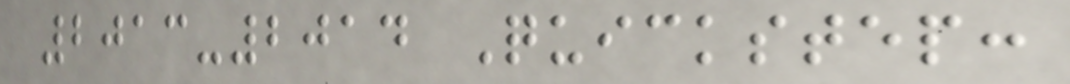2013-2014 Quickstep:
